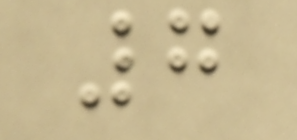7
